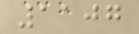1107
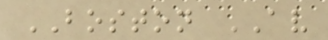BOSTON AV
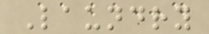Laundry
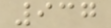937
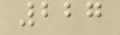227
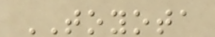TOYOTA
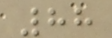88
